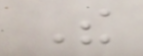The
